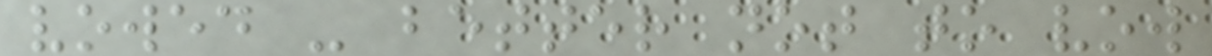vowed - better not to vow
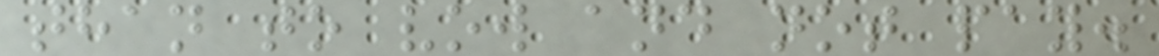than to vow and not pay.
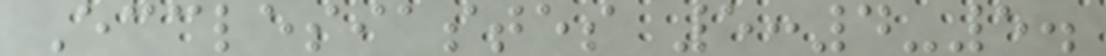Ecclesiastes 5:4-5.
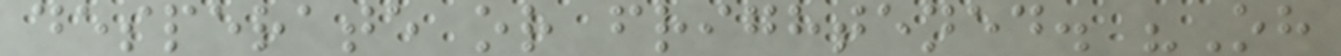desperate or frightened. "Oh
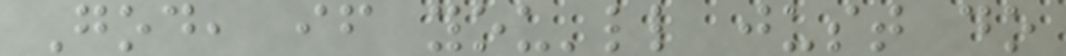God, if you'll just do
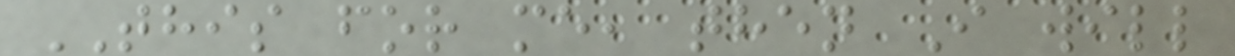THIS for me, then I will
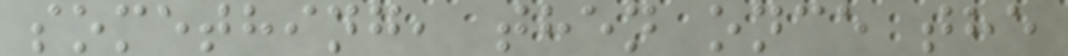something, then once the
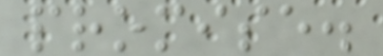promise.
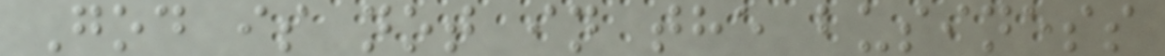God is not in the business
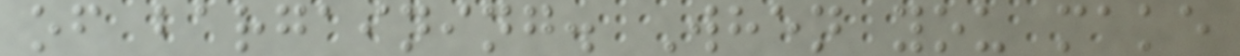of bargaining. When you make
